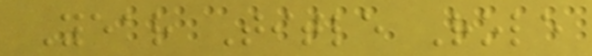Year Title Role
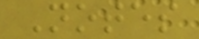Notes
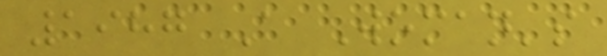1987 A Woman's
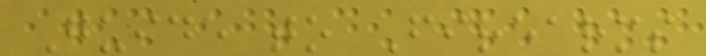Guide to Firearms
